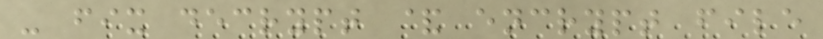- fix decrypt & encrypt file
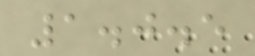1.0.5
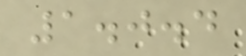1.0.4
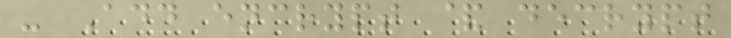- Add encrypt & decrypt
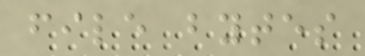file bytes
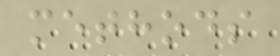methods
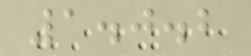1.0.2
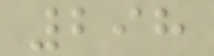298
